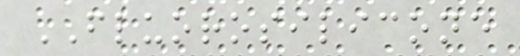FLUOROSILICONE
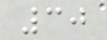30
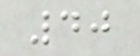40
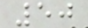50
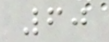60
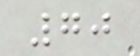70
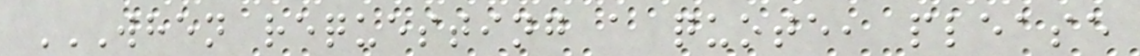WHEN REQUESTING A QUOTE, PLEASE
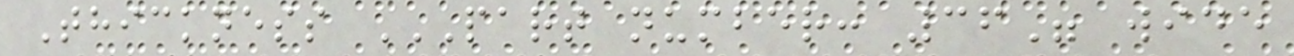Thickness PART NUMBER: 36" WIDE
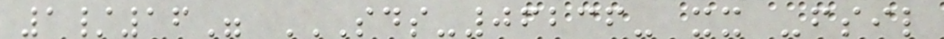1/16" SDS-06236- XX -FSIL
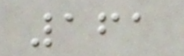161
